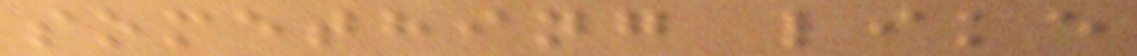something like
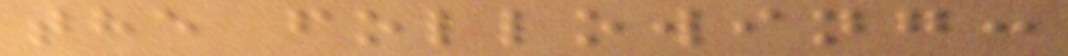the following:
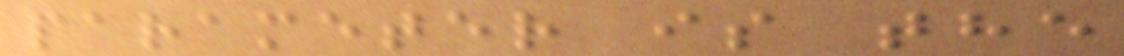parameter is the
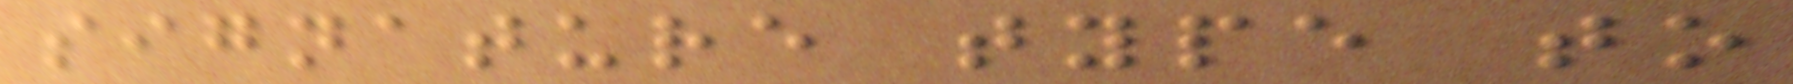signature type to
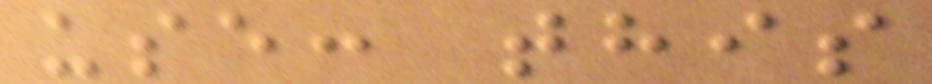use: this
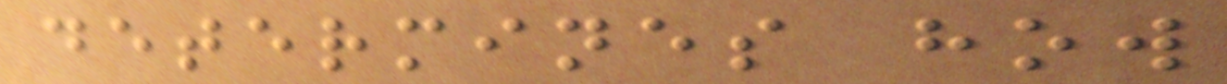determines how
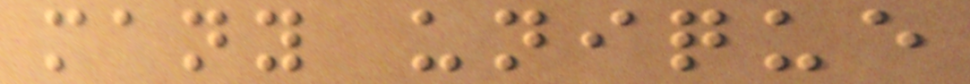many unique
